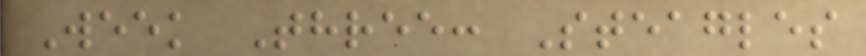Week Three: Steagles
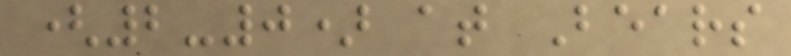(2-0) at Bears
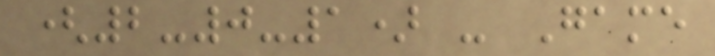(2-0-1) - Game
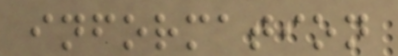information
